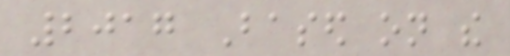2017 Based on the
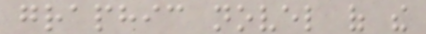graphic novel of the
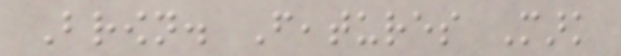Brown. Features Mark
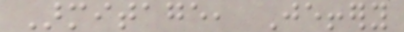Armitage, Jeffery
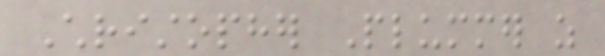Christopher Plummer as
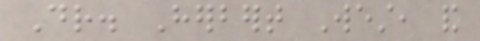Dr. Herbert West, and
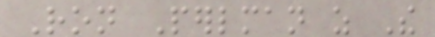Ron Perlman as The
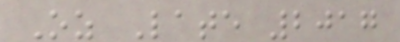Oz Late 2017
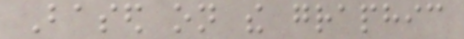Based on the graphic
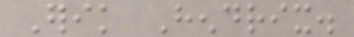Erik Hendrix.
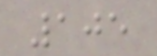105
